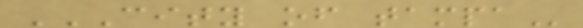CITY OF TAMPA
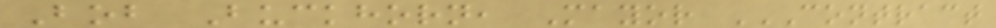Bob Buckhorn, Mayor CONTRACT
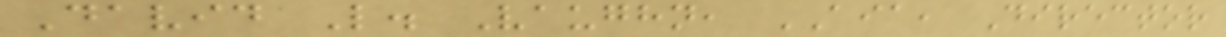David L. Vaughn, AIA, Director
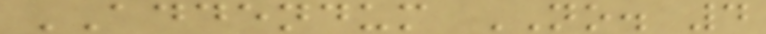ADDENDUM NO. 4
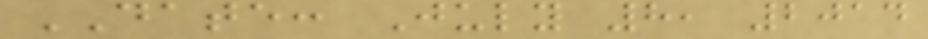DATE: July 8, 2014
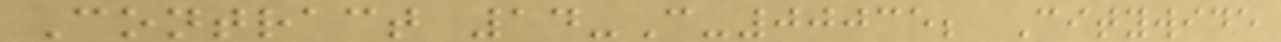Contract 14-C-00035; Citywide
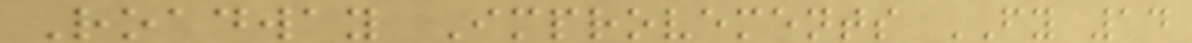Roadway Improvements FY 14
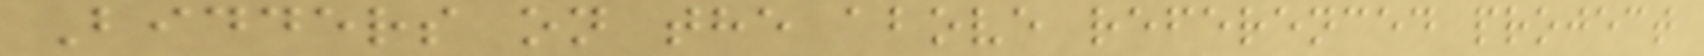Bidders on the above referenced project
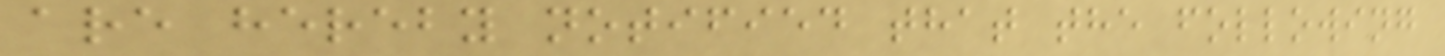are hereby notified that the following
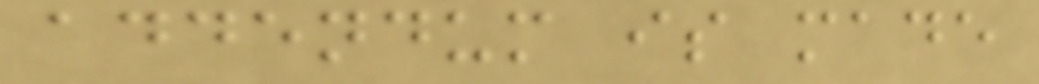addendum is made
